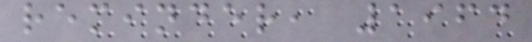reminder, 1964
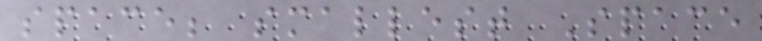space; smallest Space
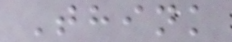Think
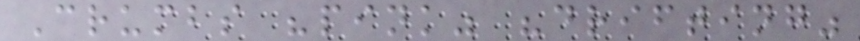Crumbs "pink" "drifting"
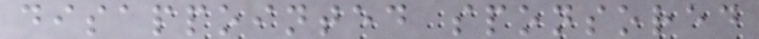disappointed sponsored
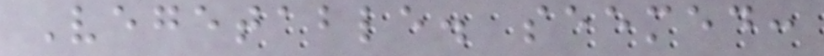Vegetable. seemed:
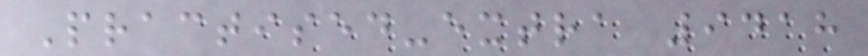Practised-extra 9418
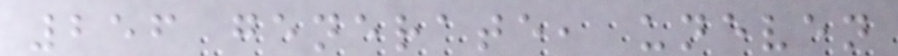256 generate, uneven
